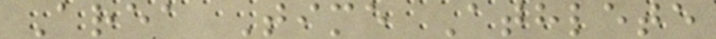Area Time Athlete
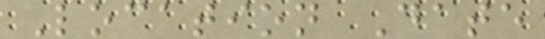Location Date
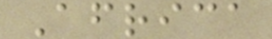Africa
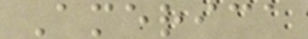America
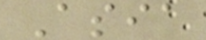Asia
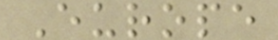Europe
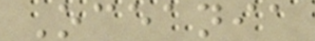Oceania
